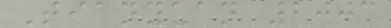Tianyuan 2003
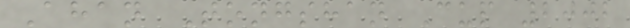Ahan Tongshan Cup 2002
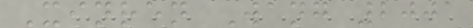Xinren Wang 2001
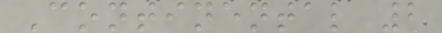Continental 2
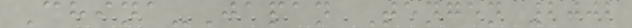China-Japan Tengen 2002
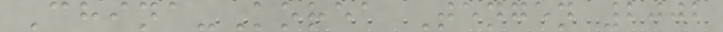China-Korea Tengen 2002
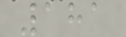181
